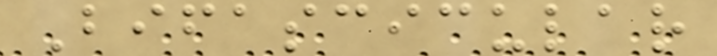Bifascicular
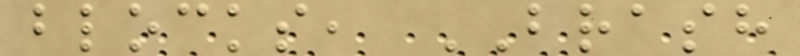blocks, BRASH
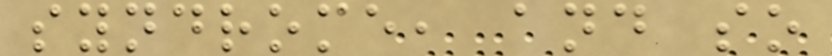syndrome, and so
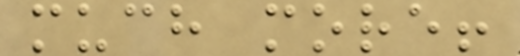much more!
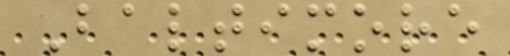Baltimore
